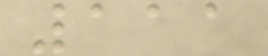111
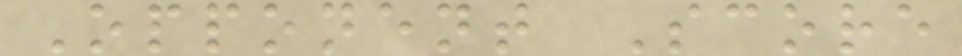Opponent Score
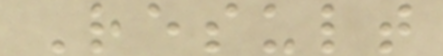Result
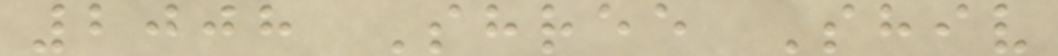2008 Shree Shiv
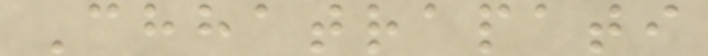Chhatrapati
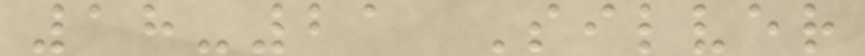18-21 Silver
